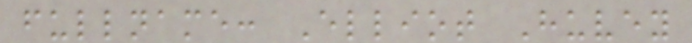fullname: Elliot Huvey
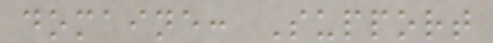domaine: Support
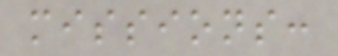missions:
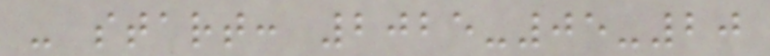- start: 2025-05-20
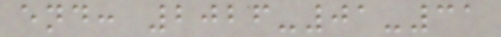end: 2026-01-31
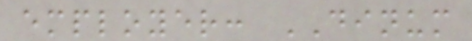employer: DINUM
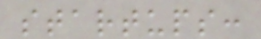startups:
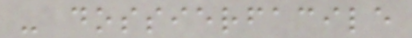- dossierfacile
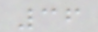36
